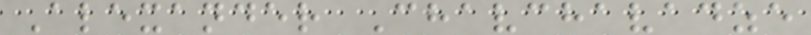Alexander Chavchavadze
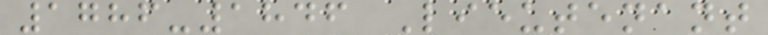1786-1846 Lieutenant
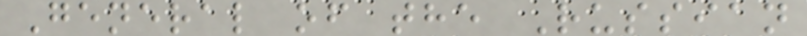General of the Russian
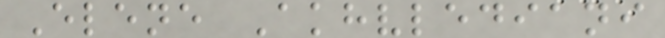Elene Akhvlediani
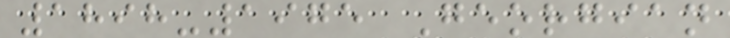1898-1975 Georgian
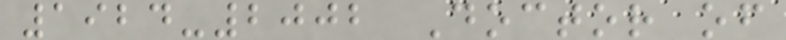1924-2002 Doctor of
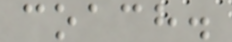coach.
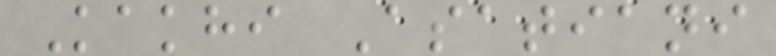Kakhi Asatiani
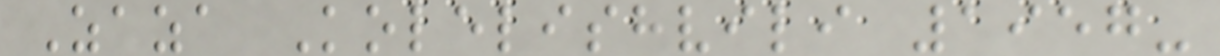Zaza Kolelishvili 1957-
